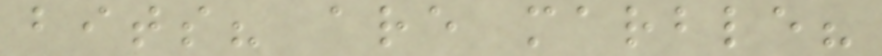bits? are marble?
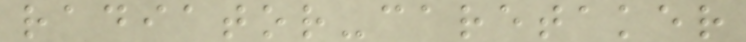radiator-caretaker
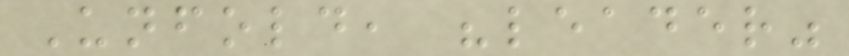Unfold, "leader"
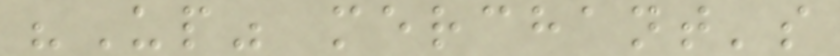"Up" merchant's
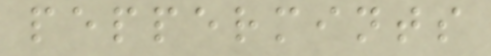peppermints
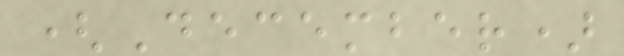(December)
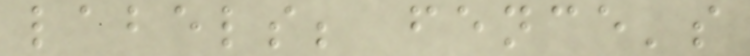labels; fence's
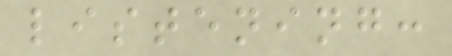listening:
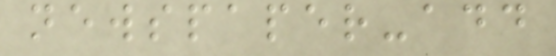newspaper-add
